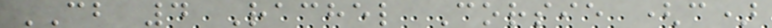CB 4 Rachel Corsie (c)
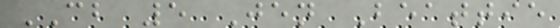CB 5 Jen Beattie
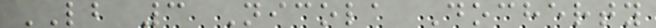LB 3 Nicola Docherty
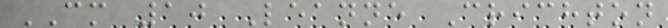CM 10 Leanne Crichton
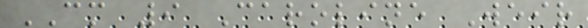CM 9 Caroline Weir
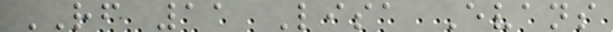RF 11 Lisa Evans
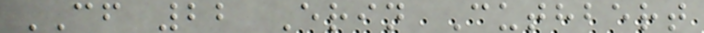CF 22 Erin Cuthbert
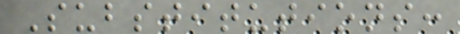Substitutions:
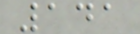141
